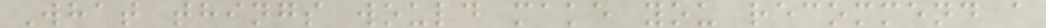What things would make you recommend a
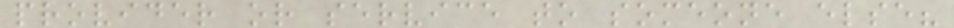provider or service to someone else?
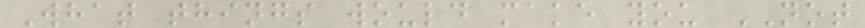What things would make you NOT
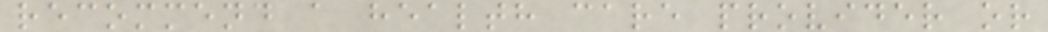recommend a health care provider or
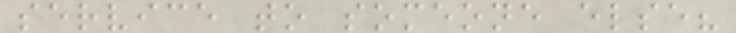service to someone else?
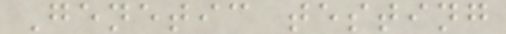Genetic testing
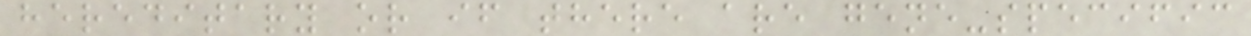hereditary or if there are gene-specific
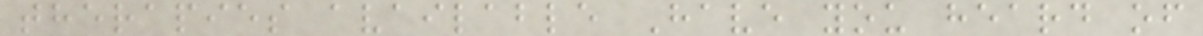therapies available Have you heard of
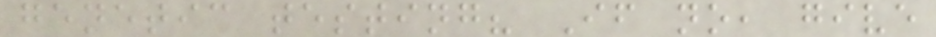genetic testing? If no, give
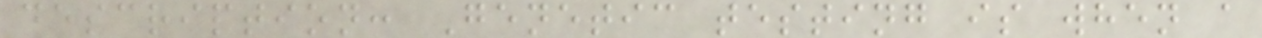description: Genetic testing is when a
